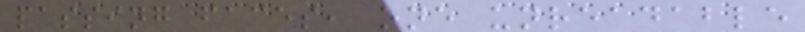passing faces, one unreadable
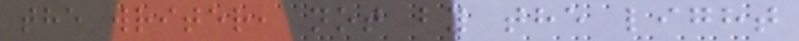the writer, not by the light
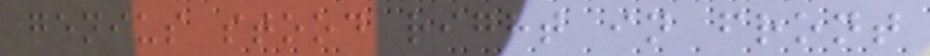genius stood right in front
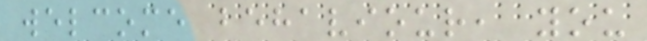welcome behaviour, you
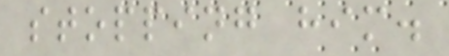stopping him.
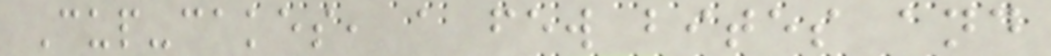Cup-cakes, a few bites and
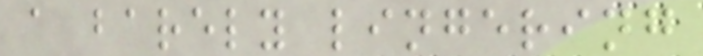a barely lingering
